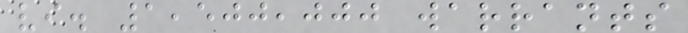vi. 1,500,000 warrants
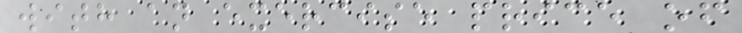with an exercise price of
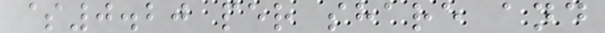$0.20 per share and
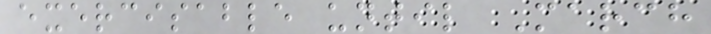exercisable until March
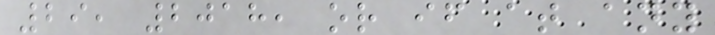29, 2018, or if at any
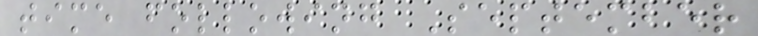time following September
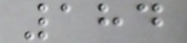184
